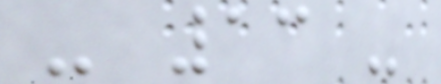- 13 -
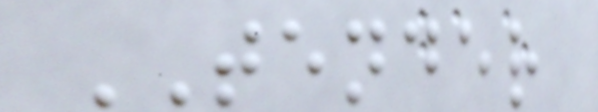TENDER
